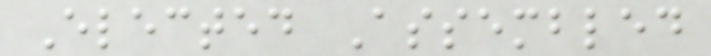Elected Assembled
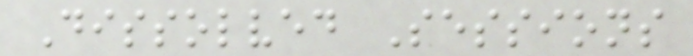Dissolved Sessions
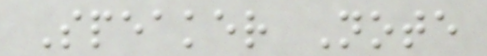Speaker Note
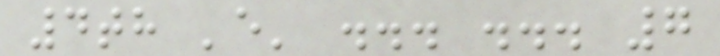4th 'e' ... ... 7
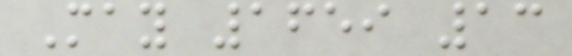May 1659 13
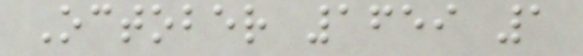October 1659 1
